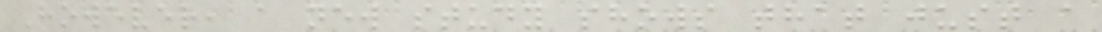However, a new study shows that just a
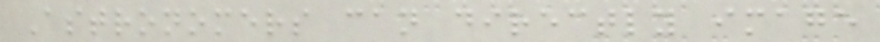Astronomers can directly image
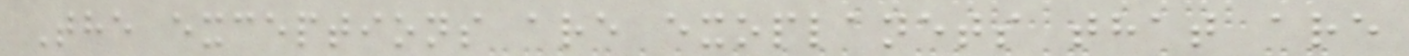The exceptions are exoplanets that are
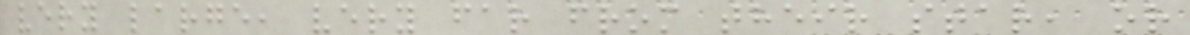very large, very far from their star, or
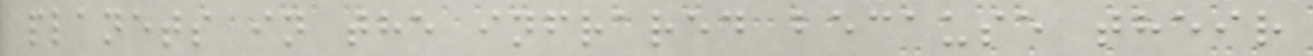planets in the infrared because their
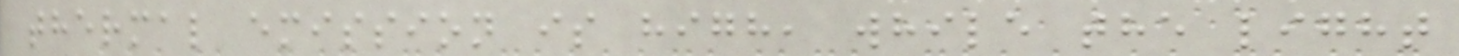thermal emission is high, while the light
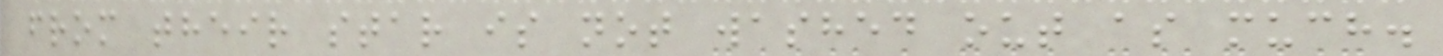from their star is not washed out as much.
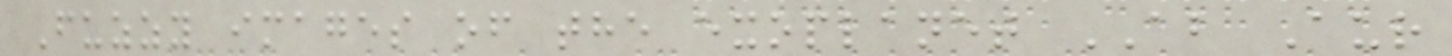Fuzzy images of the exoplanet AB Aur
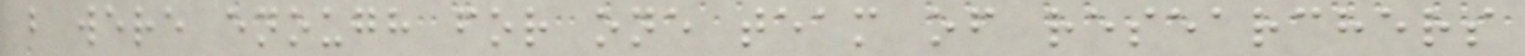b were enough for one team of researchers
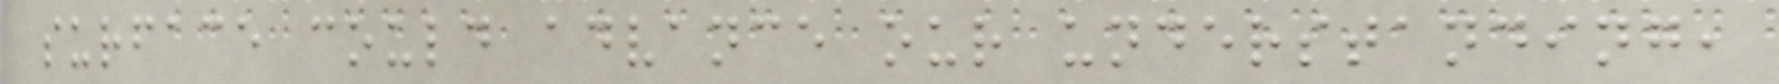surface could advance our understanding,
